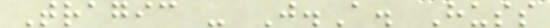Tragic - J.A. Huss
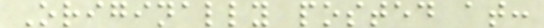Originally posted at:
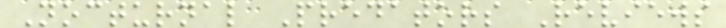Nocturnal Predators Reviews
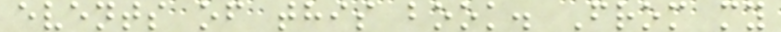events of this book. From my
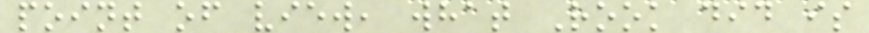point of view, what Rook did is
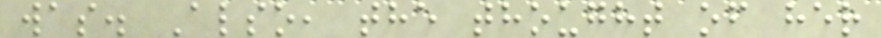was. Also, the thought of her
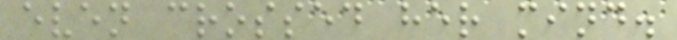even crossed her mind.
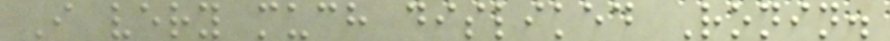I very much disliked Ronin.
